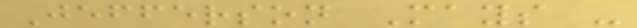Jefferson Mays -
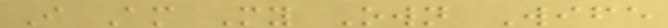I Am My Own Wife
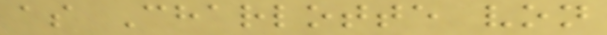as Charlotte von
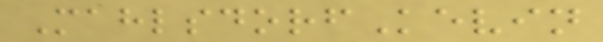MahlsdorfKevin
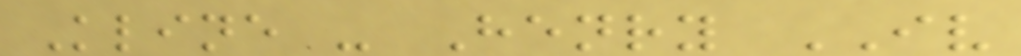Kline - Henry IV
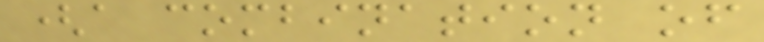(a combination of
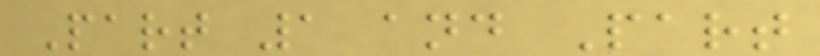Part 1 and Part
